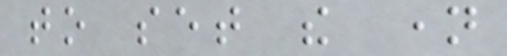to set the name
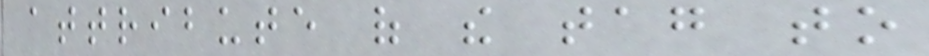attribute of the tag to
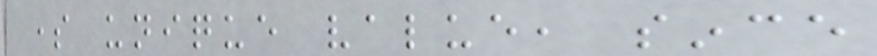some unique value, since
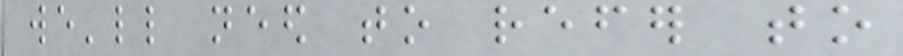we'll need to refer to
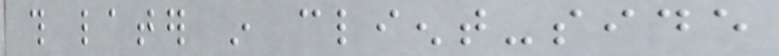this later in client-side
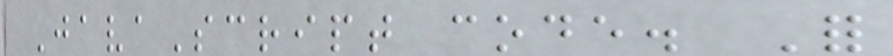JavaScript code. For
